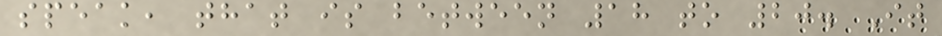speak, that is between 18 to 20. It
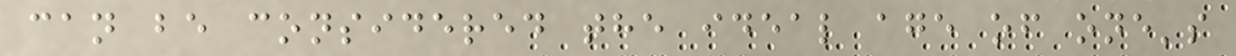can be considered the ideal age of one's
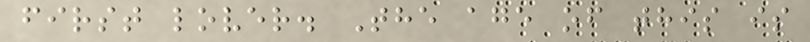first lover. The age of this is
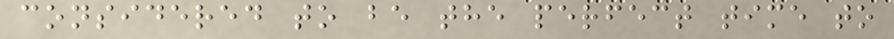considered to be the perfect time to
